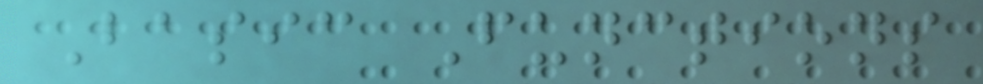Basic Functions
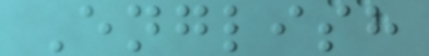English
